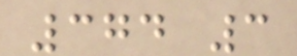374 3
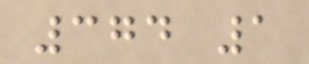374 1
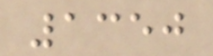1350
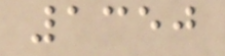1350
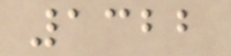1322
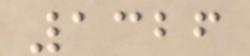1326
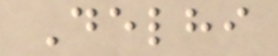Delhi
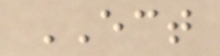ECT
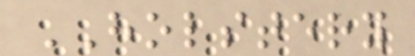HOLSTERY
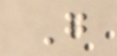G
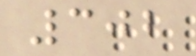302
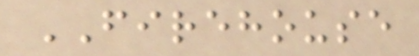FIREHOUSE
